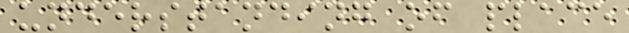understanding of place
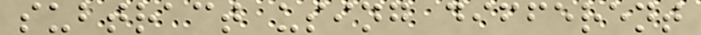subtract using different
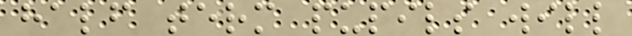half term pupils will
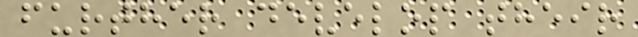further develop their
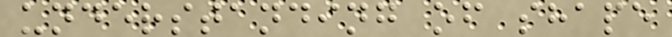understanding of shape
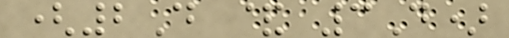(2D & 3D)
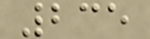235
